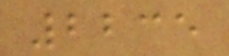2235
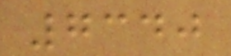7340
